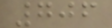706
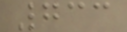733
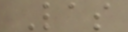Las
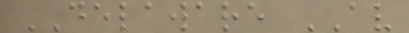DELAWARE AV
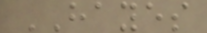HAYES
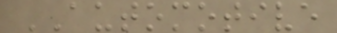AUTOMOTIVE
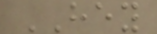HEY
